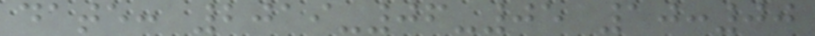date: 2019-06-05 10:00
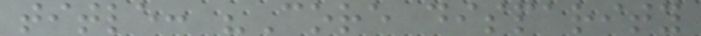title: "Core disparity
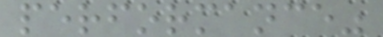performance"
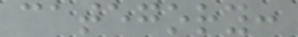category:
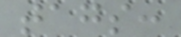tags:
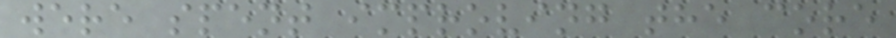were spent improving the core
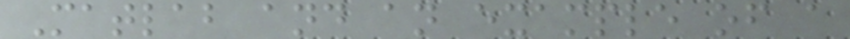Matlab and an example of a
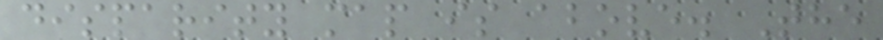disparity map is above. The
